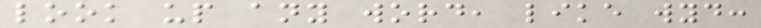look up any word, like wyd:
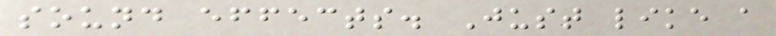sound effects. Just like a
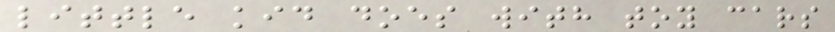little kid does with toy cars
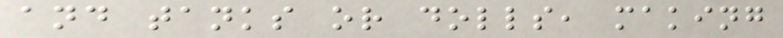and tanks or dolls, making
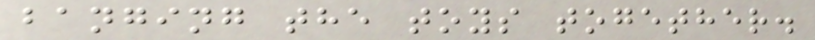banging the toys together.
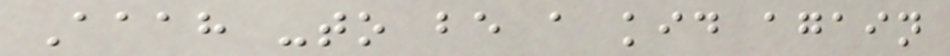Aaah -to be a kid again
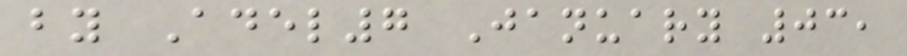by Adel7 January 03,
